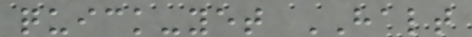quick-yet HALT
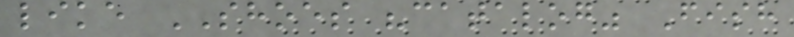like SHOES "catalog" Fish
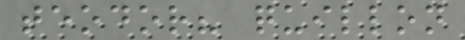teodor? quillon
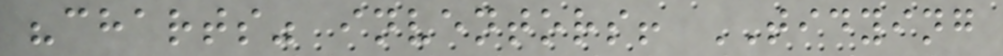"charts" inventors! TIDYING
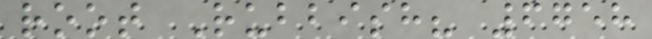root Rubbish? 6758
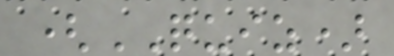(QUIZ)
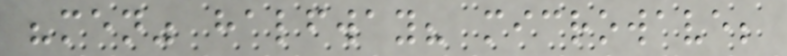"men" halfway? microwave;
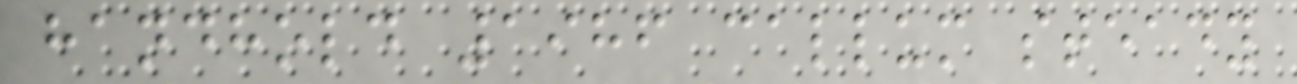handhold 1986 callum steady
